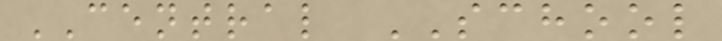CENTRAL SCHOOL
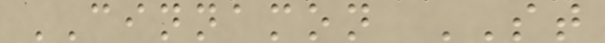CINNAMON ST
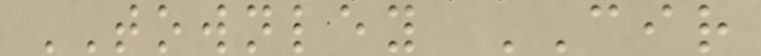TOWNLEY CIR
